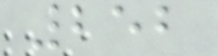252
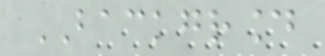BACKGROUND
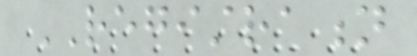REGISTRATION
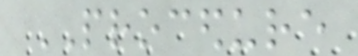PROCEDURE
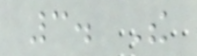3. The
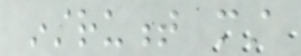instrument must
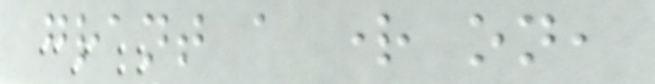grant a right on,
